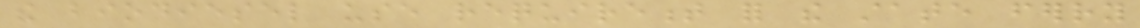the biodiesel use requirement for the state ferry
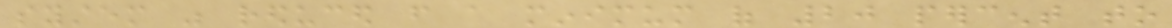system was reduced from a minimum of 20 percent to
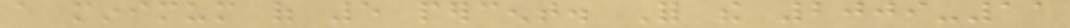a minimum of 5 percent. For the 2009-11
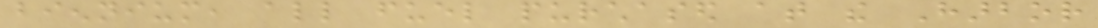biennium, all fuel purchased at the Harbor
